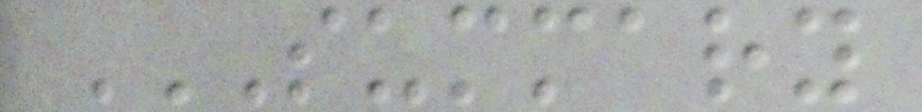SUMMARY
